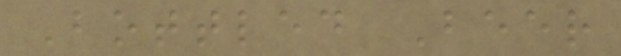Bottled Beer
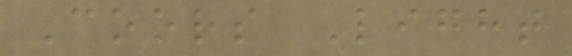Coors Light
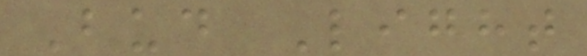Bud Light
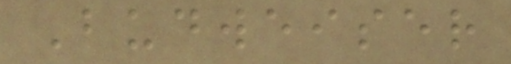Budweiser
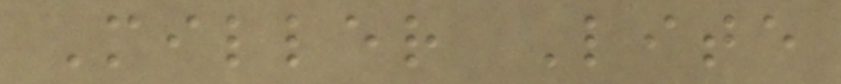Miller Lite
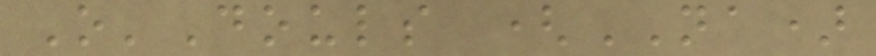O'Douls (NA)
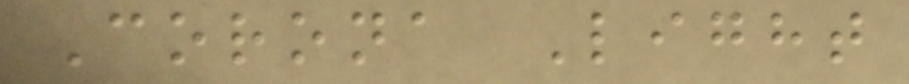Corona Light
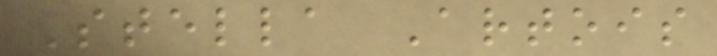Stella Artois
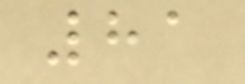81
